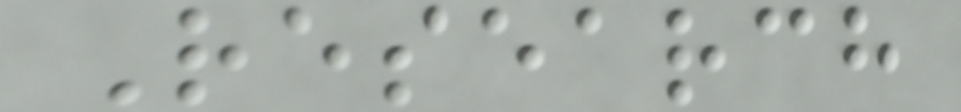Research
